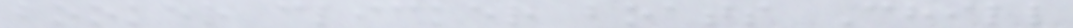booker clicker boats Chill
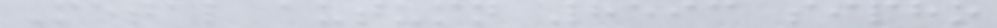Metal autumn 8593 sipho
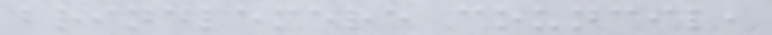brindlemere council,
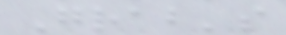Grab's
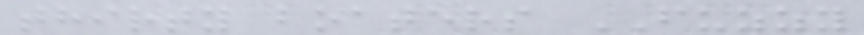thirty boaters FUZZY
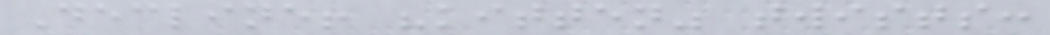Decline! "kitten" twists:
